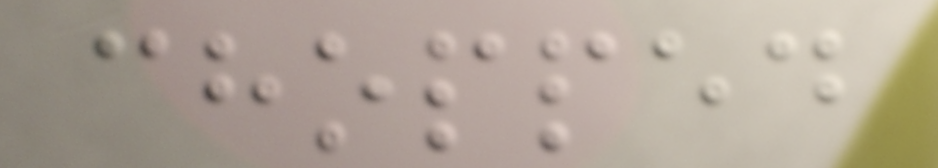chopped
